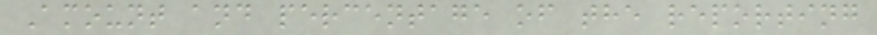Amount and percentage of the reporting
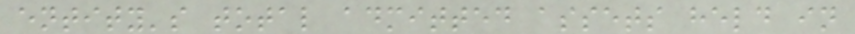entity's total admitted assets held in
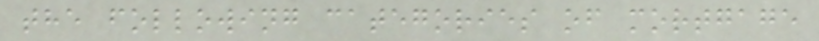the following categories of mortgage
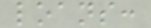loans:
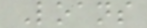Loans
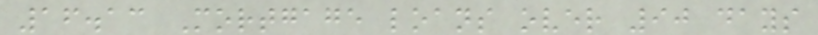16.13 Mortgage loans over 90 days
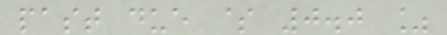past due $ 0.0 %
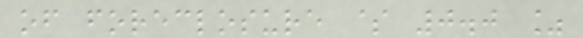of foreclosure $ 0.0 %
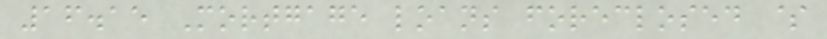16.15 Mortgage loans foreclosed $
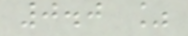0.0 %
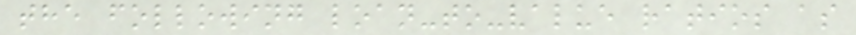the following loan-to-value ratios as
